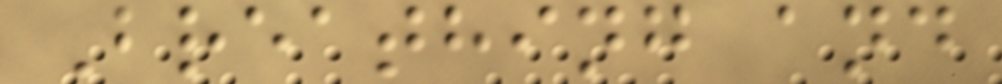Breathing and
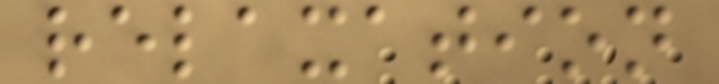relaxation
